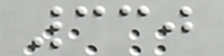330
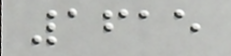1615
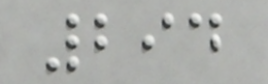294
